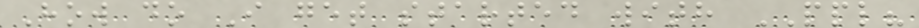How do I get started with PPL?
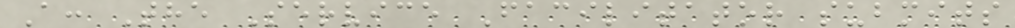A: The Service Facilitator submits
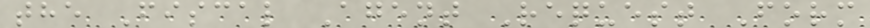the Fiscal Agent Request Form
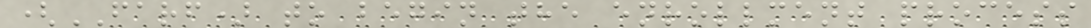(FARF) to begin the enrollment process
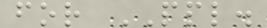for PPL.
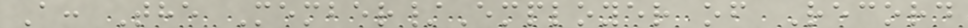A: The Member/Employer of Record
